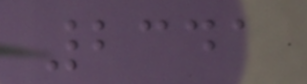2341
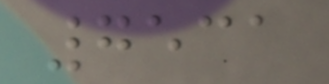7531
